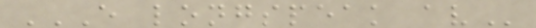E LONGSPEAK AV
